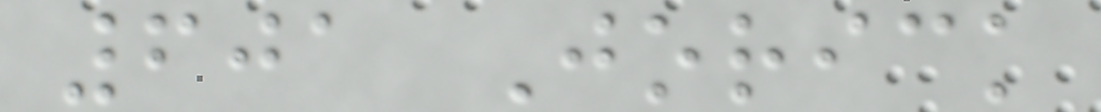601 Jorick
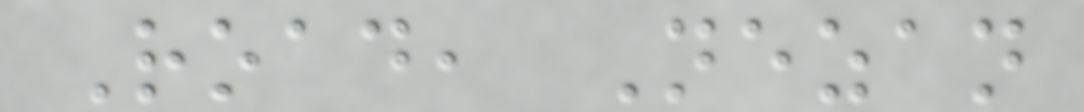Road, Nezan
